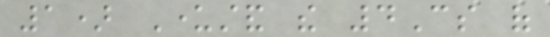1) Understand the 4Cs of
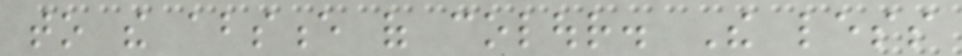to the absence of colour. The less
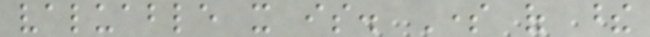valuable it is. Some of these
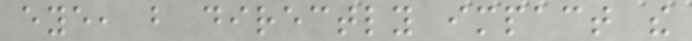eye, but directly impact the
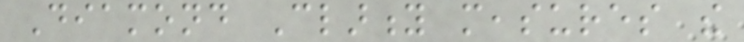Diamond Clarity measures the
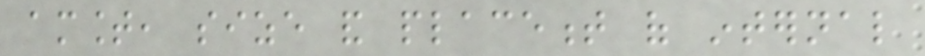amount, size and placement of internal
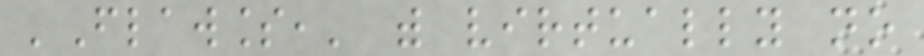'Flawless,' with virtually no
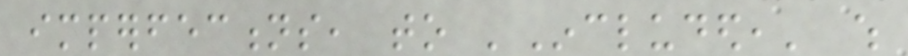imperfections, to 'Included,' which
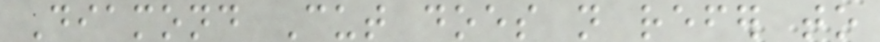Diamond Cut does not refer to
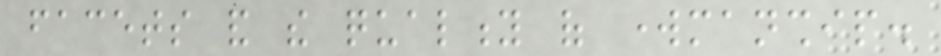facets and the quality of workmanship.
